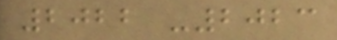2022 -2023
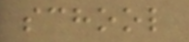school
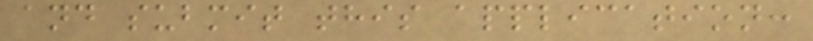and submit this application:
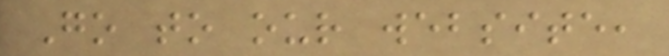Go to our website,
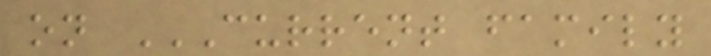on CURRENT FAMILY
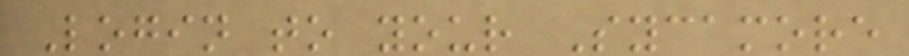Login to your Sycamore
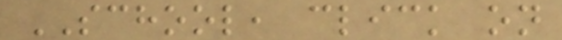SCHOOL, click on
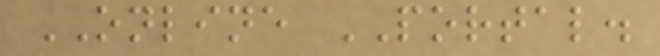ONLINE PORTAL.
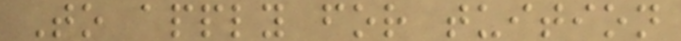To apply for tuition
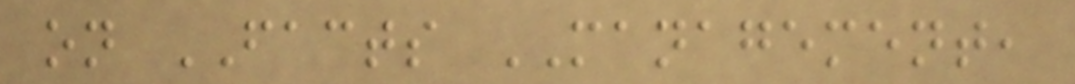on FACTS MANAGEMENT,
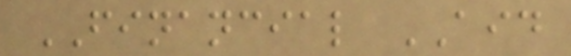FINANCIAL AID
